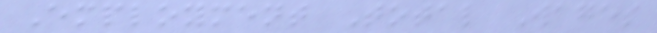Employment Total Wages
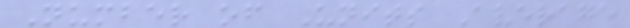Number of Units Average
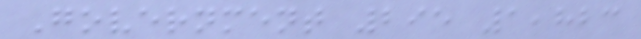Government 295 1,823
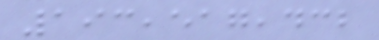193,517,432
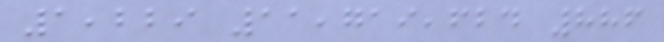1,229 11,719,624 886
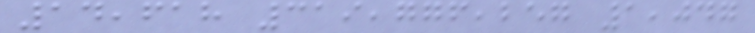14,618 319,776,257 1,047
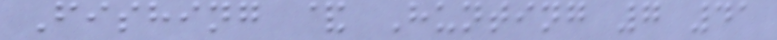Fishing & Hunting 7 41
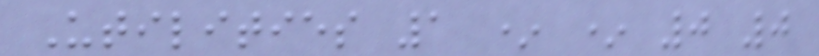Utilities 1 * * 0 0
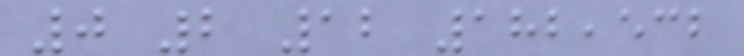0 2 12 182,532
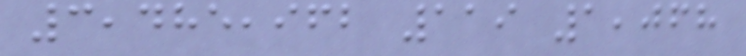3,485,962 119 1,068
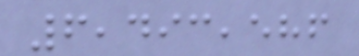6,493,586
